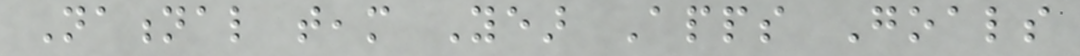National team Year Apps Goals
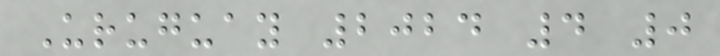Uruguay 2024 4 0
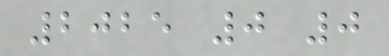2025 0 0
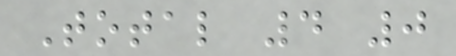Total 4 0
